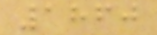1860
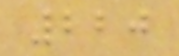220
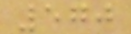570
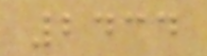2434
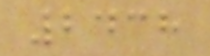2438
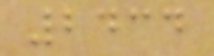2434
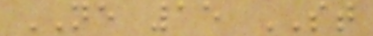NE 15 ST
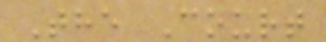The Court
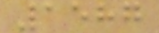1587
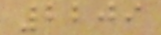2209
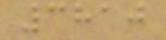3810
